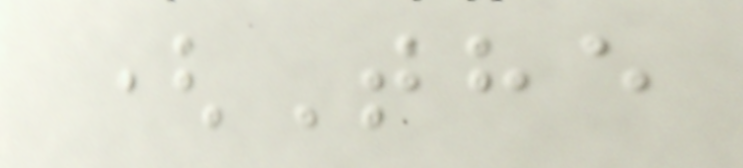(The
